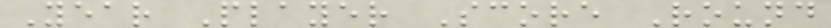Year Player Score Round
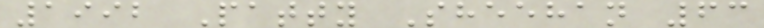1992 Patty Sheehan 63
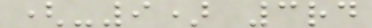(-9) 3rd
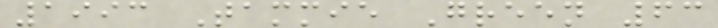1993 Tammie Green 63
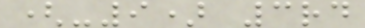(-9) 3rd
